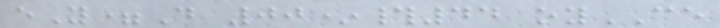eY=D 00*#44 oyCE
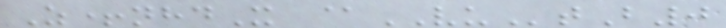Z+nhdX @VUtB0
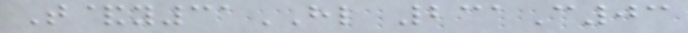T&y31HL 231C03
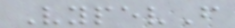VypevF
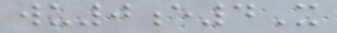wu0e4X
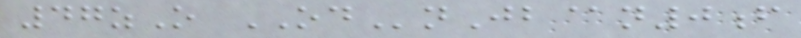47zO ODnJb@n0f
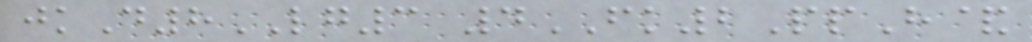jkD8LG3 4FK2PpH&
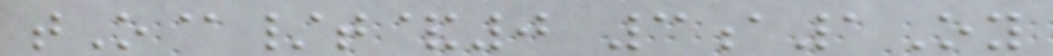tO@/t&0 3a1Oy
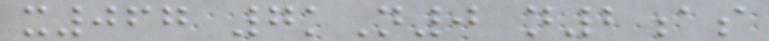x067 7kN0 n2as
